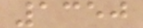1350
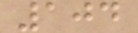104
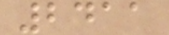2411
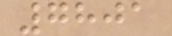7801
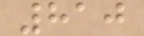810
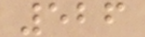526
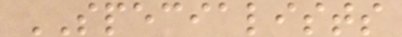SPECIALISTS
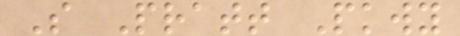S Pratt Pkwy
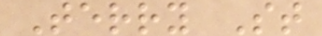Terry St
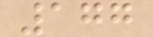177
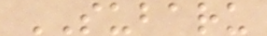SUBARU
